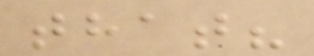that?
